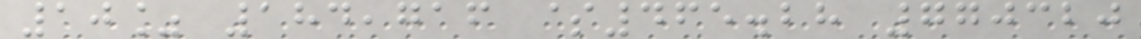10% 184,716 $465.28 770320
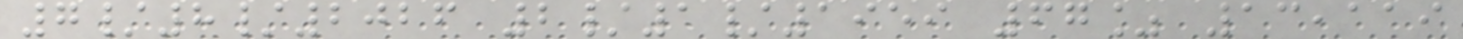7/8/2026 2/1/1959 67% 13,119
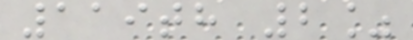119th 2%
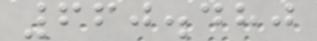660.480
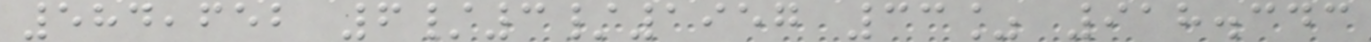584,652 6/3/1957 33% 918.343
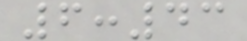6:43
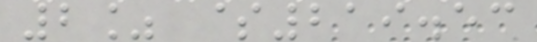2% $219.53
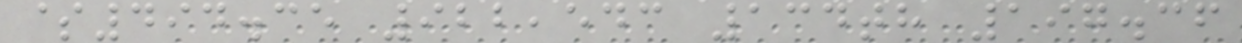$494.35 922,543 134th 197.36
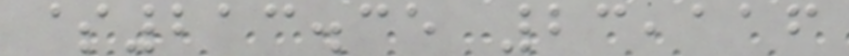$213.35 23,116
